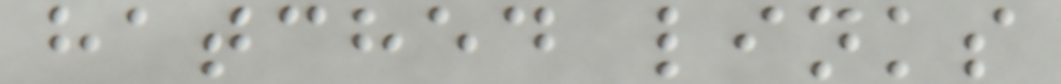hatched links
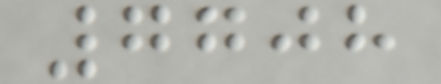7708
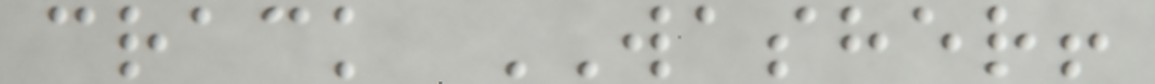crack WASHER!
